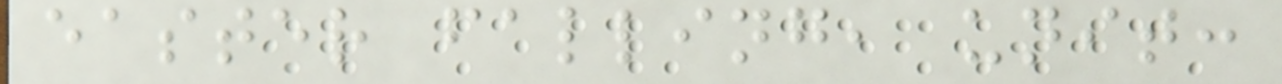easter falling, unit:
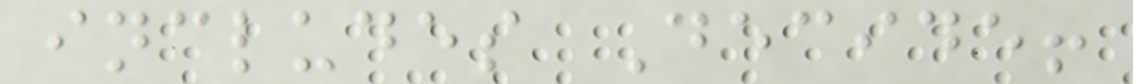includes Decide!
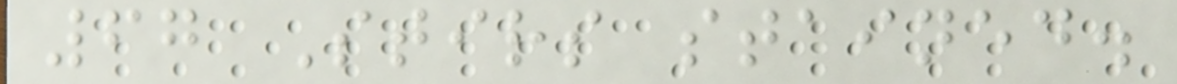67 Stirs stained.
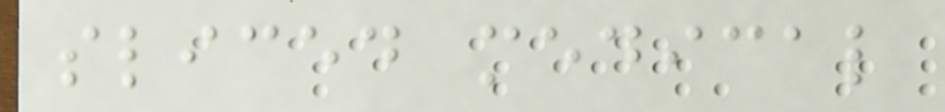sliced medical
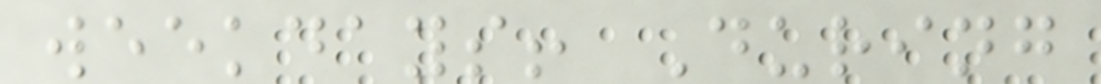weekdays! During
